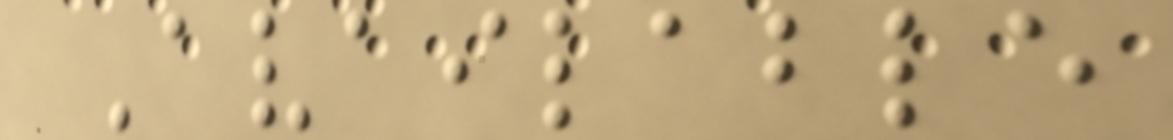Available
